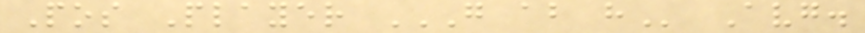Pos Player G AB H Avg.
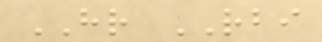HR RBI
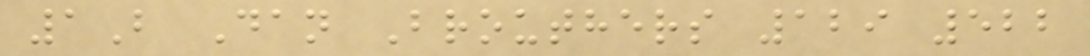1B Dan Brouthers 129 522
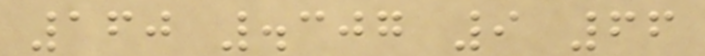160 .307 9 66
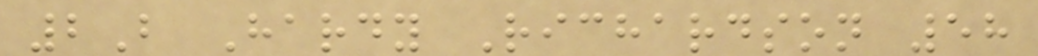2B Hardy Richardson 58
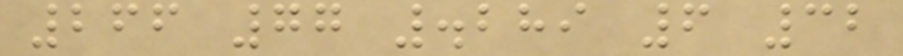266 77 .289 6 32
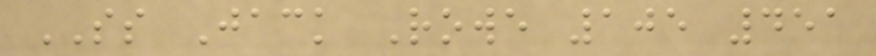SS Jack Rowe 105 451
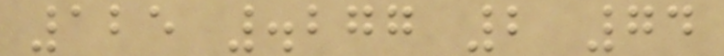125 .277 2 74
